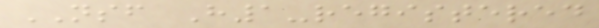NSF H1-registered
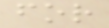for
